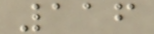116
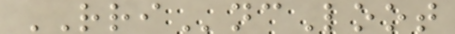RRIncLoot
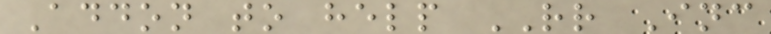Addon to help RR Inc
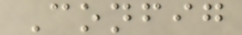Config
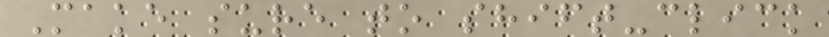Make sure to shift-click
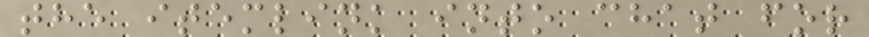the itemlink into chat for
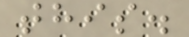this.
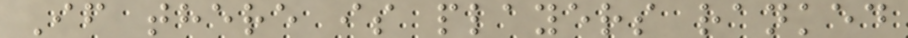If there is players ranked
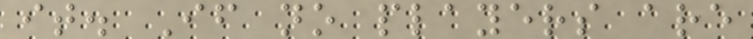it. If no players are
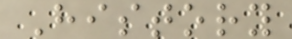History
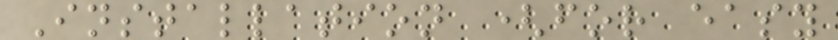Installation (for easy
